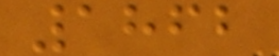1862
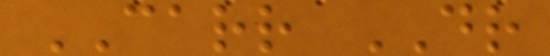CARR DR
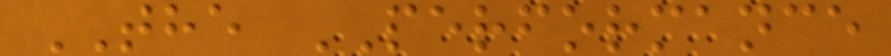THE PERFORMANCE
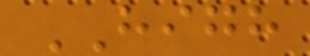HIGH
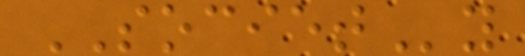SOCIETy
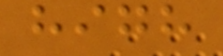high
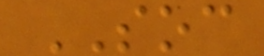SOC
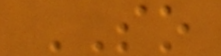SO
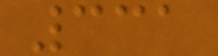331
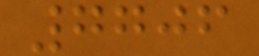7706
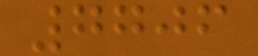7706
